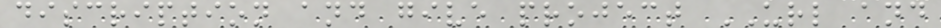discription and give project URL and
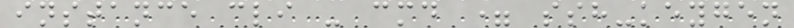instance cli - cmd = ssh-keygen
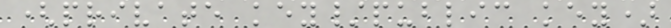(private key/public key)
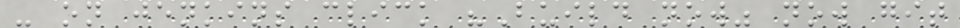- on jenkins click "Build now" now git
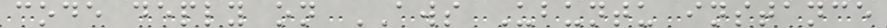code deply on AWS Ubuntu instance
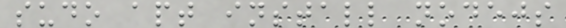sudo apt install nodejs
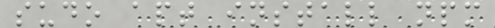sudo apt install npm
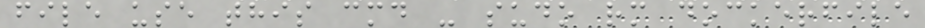file use this cmd - sudo rm dockerfile
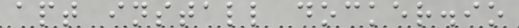apt install docker.io
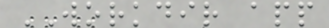WORKDIR app
